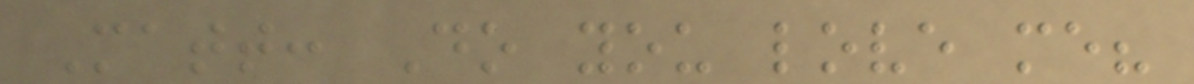Matt: Do you love me?
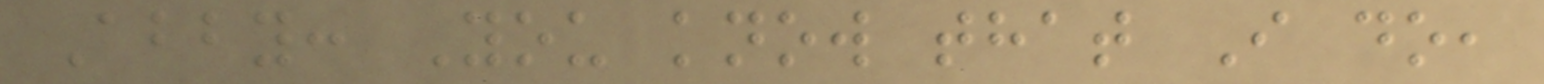Abby: You know that I do,
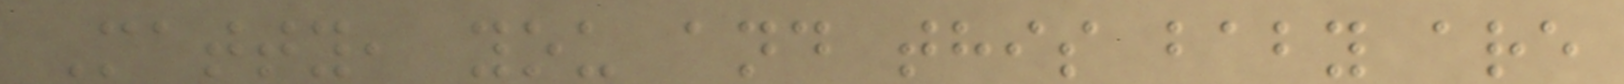Matty, you and this baby are
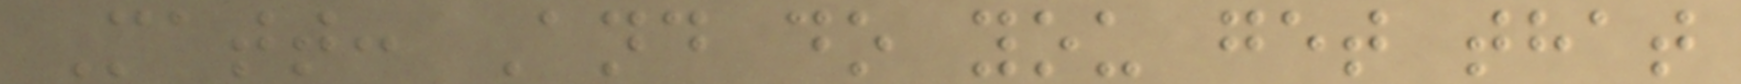Matt: And do you get that
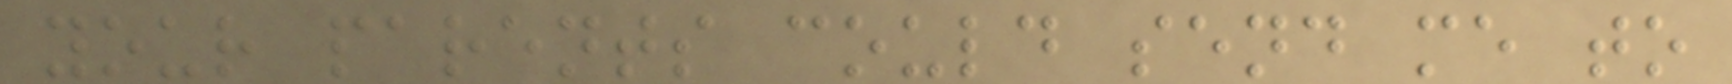your parents could send me to
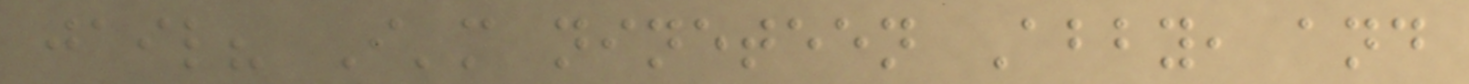jail? I'm nineteen Abby, and
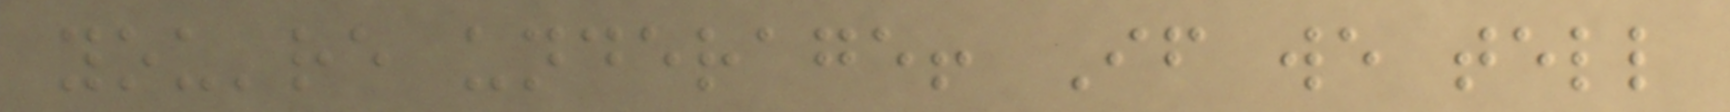you're underage! If we tell
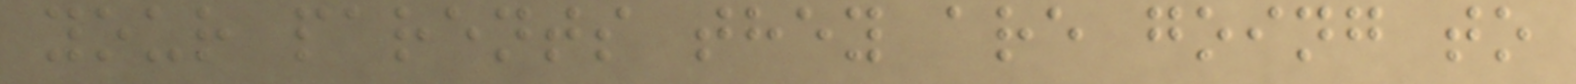your parents they are going to
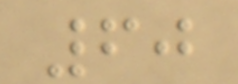60
